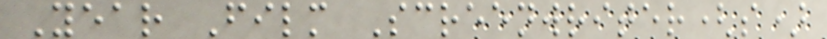Year Film Screenwriter(s)
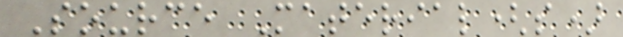Source Material(s)
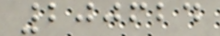200624
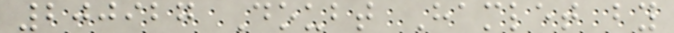200927 Doubt Hamlet by
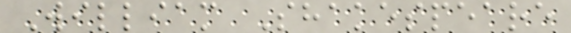William Shakespeare
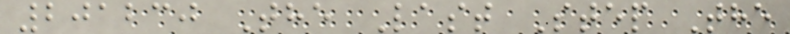201230 The Last Step The
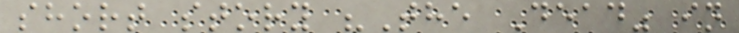short story "The Dead" in
